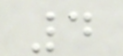4
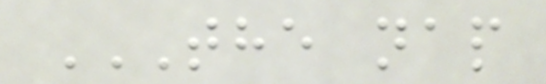THE NAP
